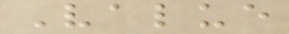Value
